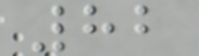82
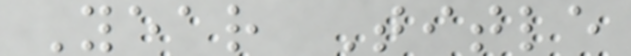Year Title
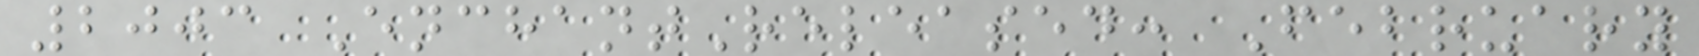2003 EnchantReleased: February
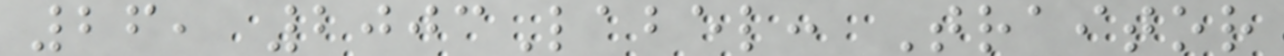26, 2003Label: Traitor
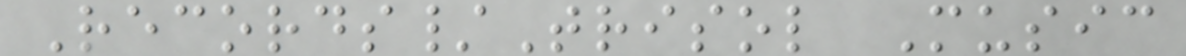Records/Trisol Music
